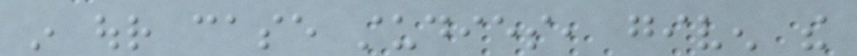in our case studies, given the
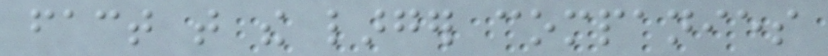fact that the larger companies
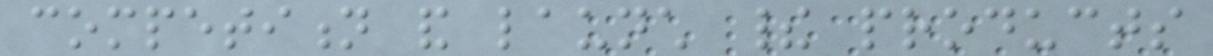competition and launch their products
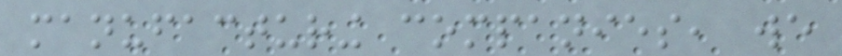manufacturing companies, we
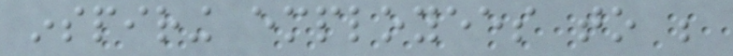inspiring employees to be
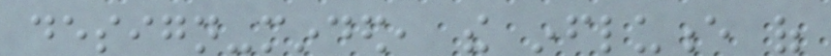design-minded, the influence of
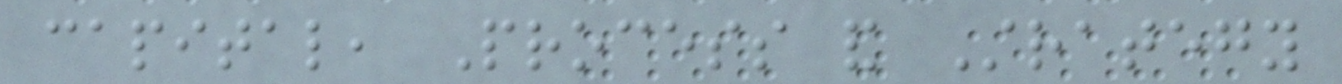capital, Process and Strategy
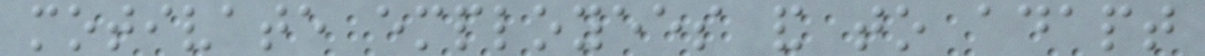motivate employees and to adapt
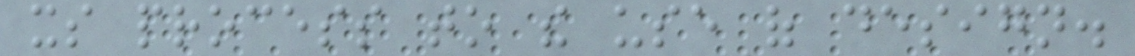its process to the use of design.
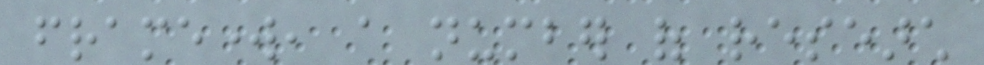framework, a number of research
